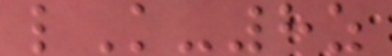lK-8z
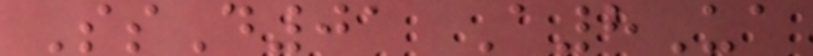SsD01 A8Ua
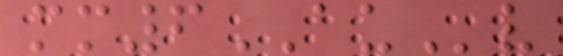mm6AUv
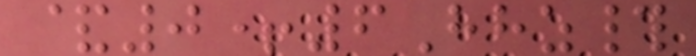&0+6Hhz#
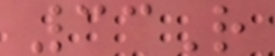33R
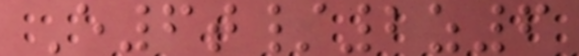E6t/2z6
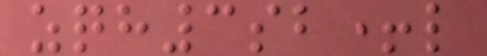zqh3sb+l
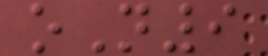oN9
